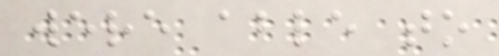were able to
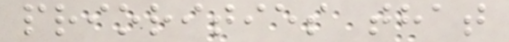priorities that
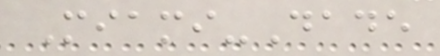Miami-Dade
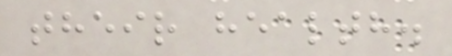their health.
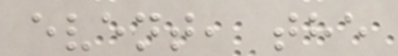event, the
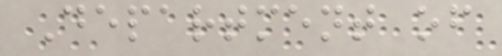Department of
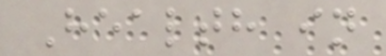Health in
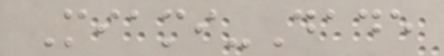Miami-Dade
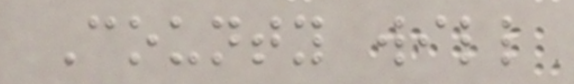County will
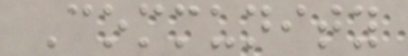Community
